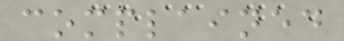complained
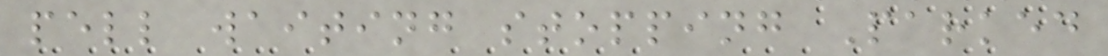pell waiting stopping Parked
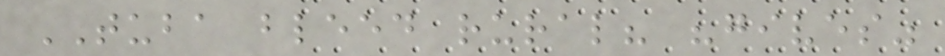TUBA bleed rural? "gives"
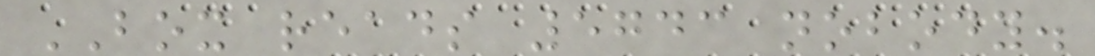BOX reads 5743 nobody.
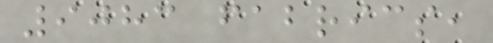9083 fabrics,
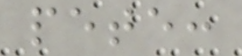pete:
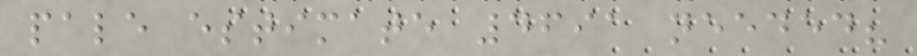pale estimate 4691 needed?
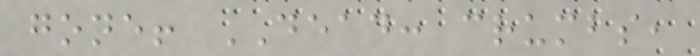gone! DEAD: crumbs,
